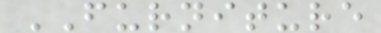FURNITURE
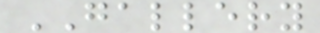GALLERY
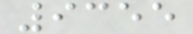9355
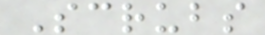Scrubs
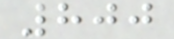800
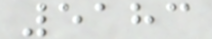5183
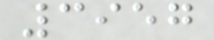3957
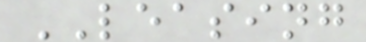LEASING
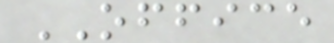OFFICE
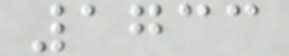1733
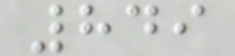849
